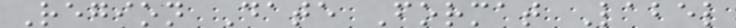Region Date Format Label
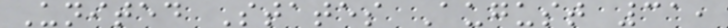United States August 31,
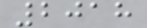2018
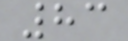83
